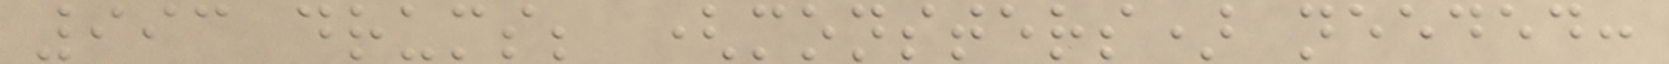993 drums; (monsters) needed:
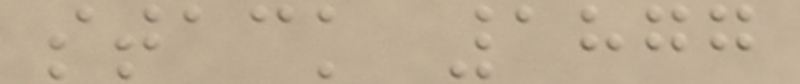stack 1877
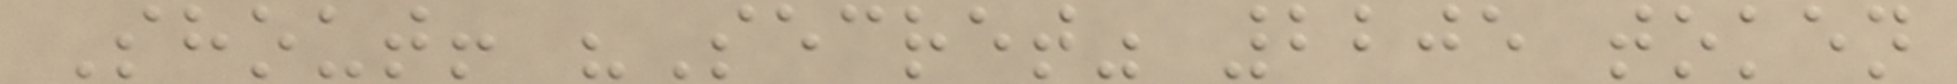Shout! "Secret" 2205 token
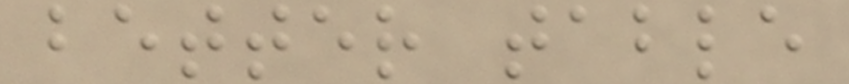better table
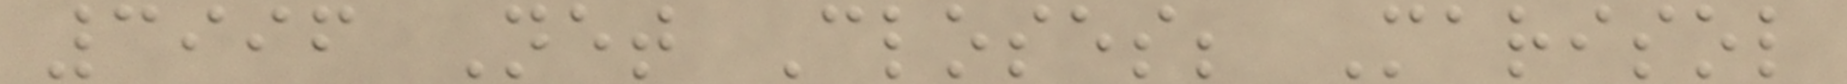3996 Net Closes; Marisol
